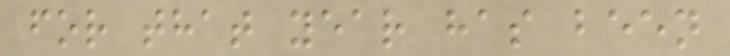for that year has been
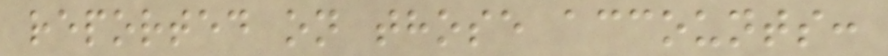reported on those accounts:
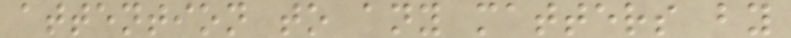attention to any matters by
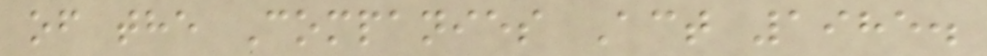of the Companies Act 1985.
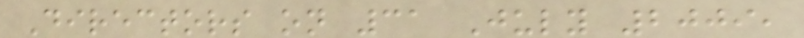Directors on 31 July 2009,
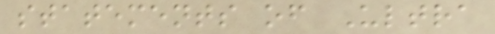statements of Ultra
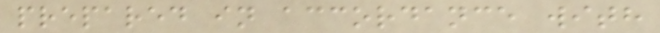prepared in accordance with
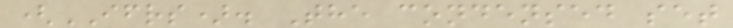(IFRS). The condensed set
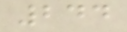244
